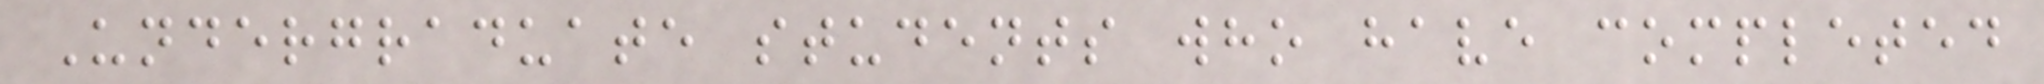Undergraduate students who have completed
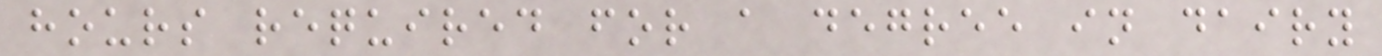hours required for a degree in dairy
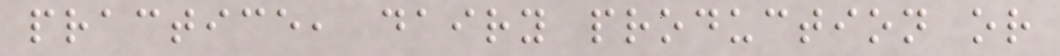practice, dairy production or
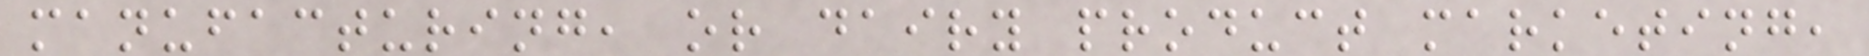manufacturing, or dairy product marketing,
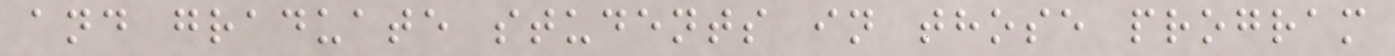and graduate students in those program
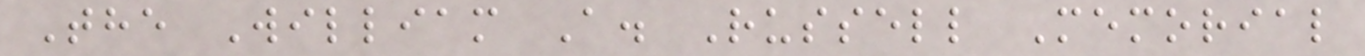The William A. Russell Memorial
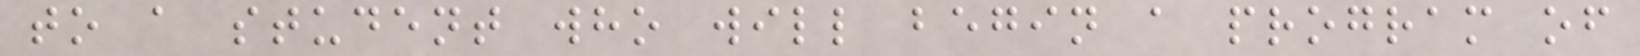to a student who will begin a program of
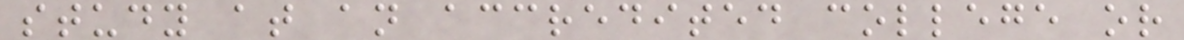study at an accredited college or
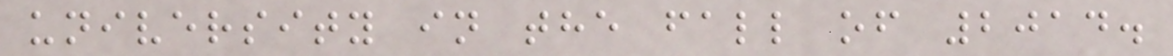university in the fall of 2014.
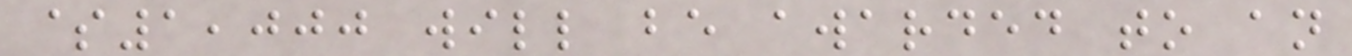$1,000 will be awarded to an
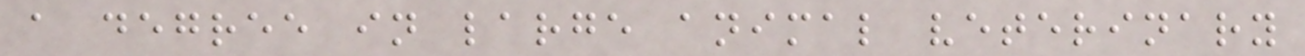a degree in large animal veterinary
